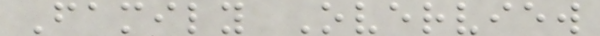Family Overview
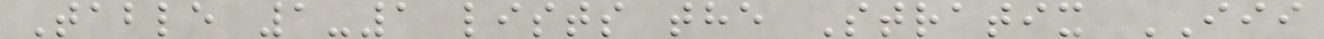Table 1-1 lists the Stratix III
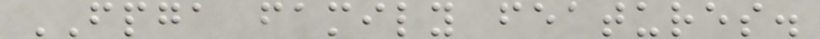FPGA family features.
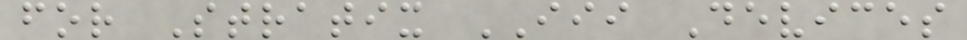for Stratix III Devices
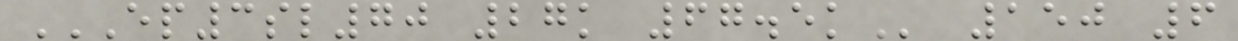EP3SL70 27K 67.5K 150 6
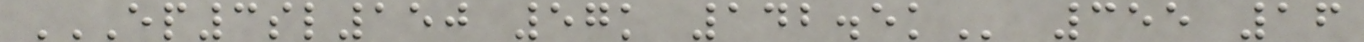EP3SL150 57K 142.5K 355 16
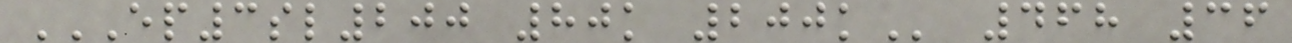EP3SL200 80K 200K 468 36
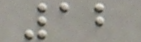12
